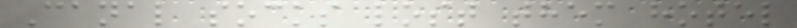Canal socks lost them hotel
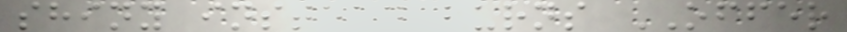shiny instead burns OFFER
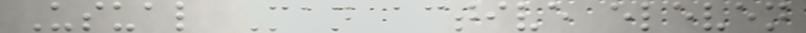Usual Man active eleven
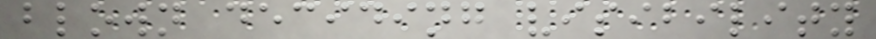blown deciding visibility
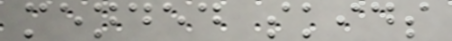mended skids
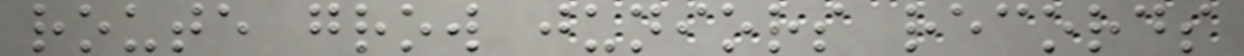route grow juniors records
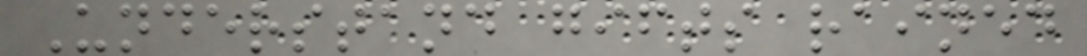Understand gifts rained
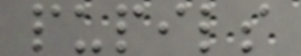pupils
